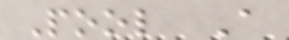Pool A
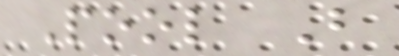Pool B
